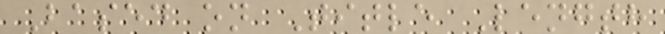Based on Title Length
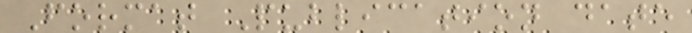Format Publication date
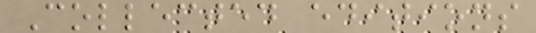Collected editions
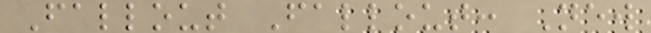Fallout Fallout: New
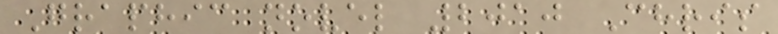Graphic novel 2010 Chris
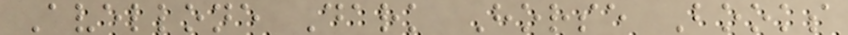Avellone Dark Horse Books
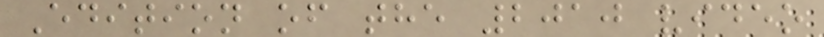Edition of the 2010 video
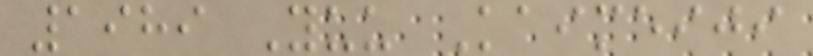1989 Yuu Kaimeiji
